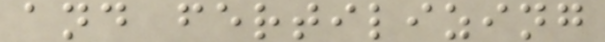and fertilizing
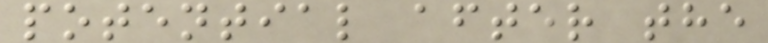potential after the
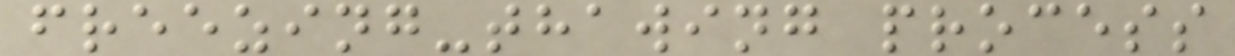freezing-thawing process
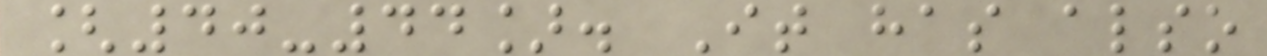[40-44]. It has also
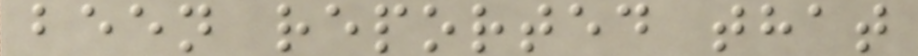been reported that
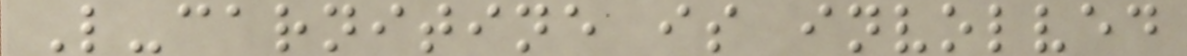L-carnitine is involved
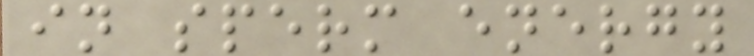in sperm energy
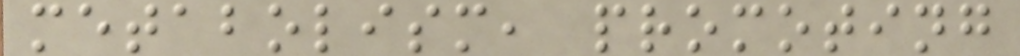metabolism, promoting
